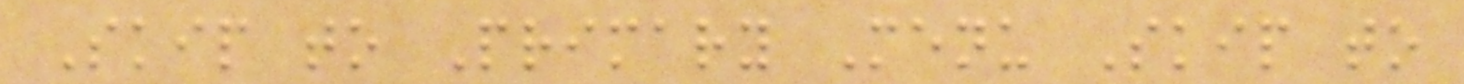Skip to Primary Menu Skip to
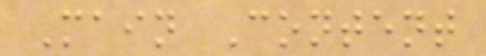Main Content
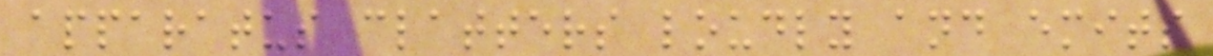apparatus clatters loudly and emits
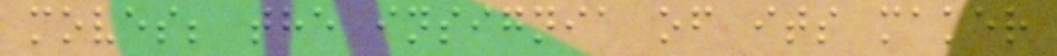moves; the insignia of its maker
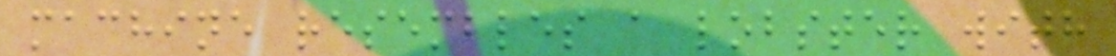machine resembles a lobster with
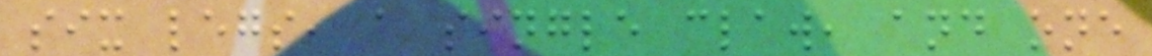six legs, a single claw, and one
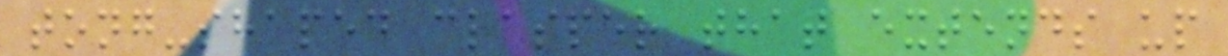tong-shaped clasper that extends up
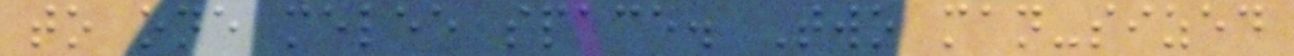to one melee space. Two man-sized
